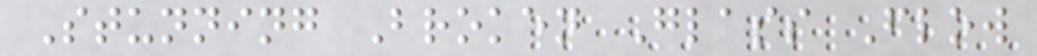Stunning Broken Glass Flow
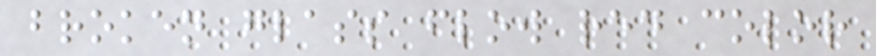broken glass flow red color
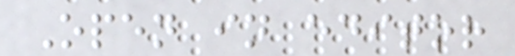Open in editor
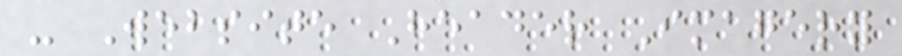- Website Header Imagery
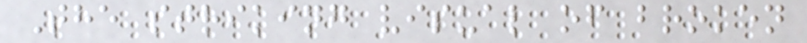The striking visual of broken
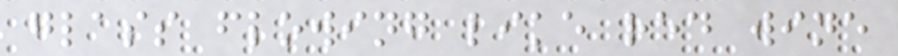glass flowing like red wine
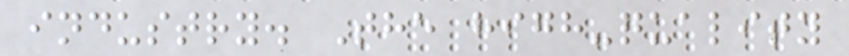industry. The high-quality
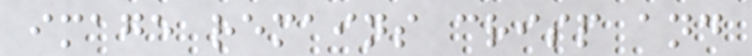image remains crisp and
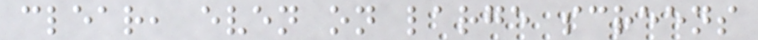clear, even on large screens
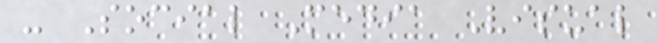- Social Media Visual
